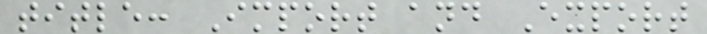title: Import and Export
